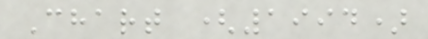Chart (1994)
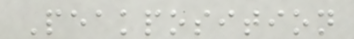Peakposition
